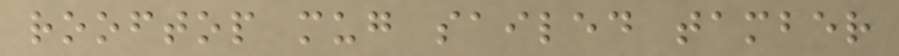rooftop mug sailed tamber
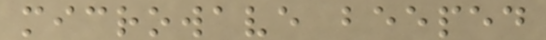microwave beeped
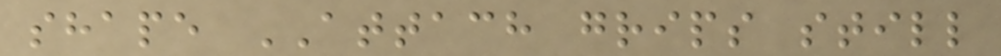shape ATTACH grips still
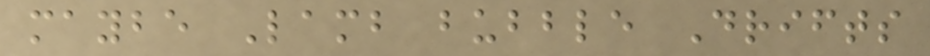maybe Lamb bubble Drifts
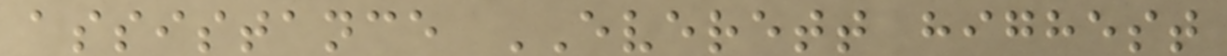assistance EVERETT highest
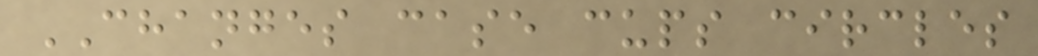CHANGES case cups circles
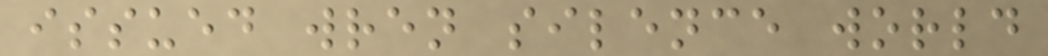issued wren silence world
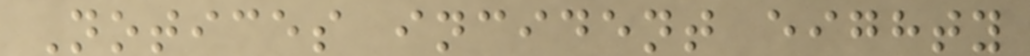Notices incident eighty
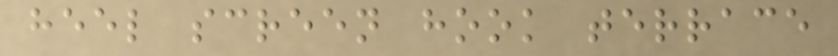heel screen hook terrace
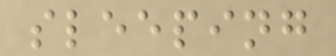sleeping
